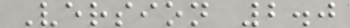Version 2.0
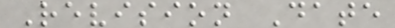Revision Date
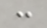:
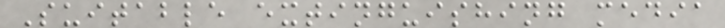Suitable extinguishing media
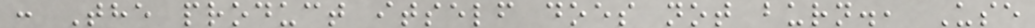: The product itself does not burn., Use
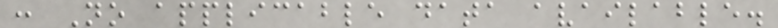: No applicable data available.
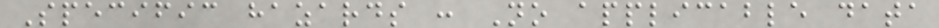Specific hazards : No applicable data
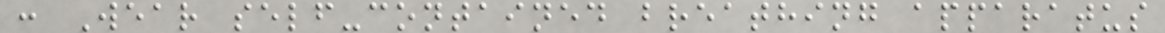: Wear self-contained breathing apparatus
